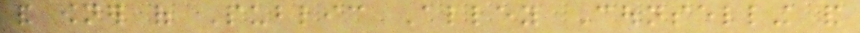and owner of Public Alley Counselling and
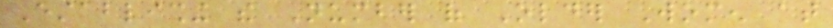Establishing the Number of Older Women at
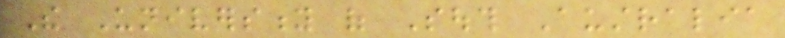The University of South Australia
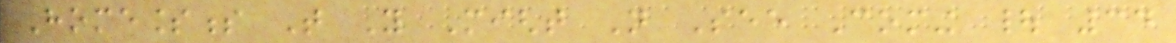Homelessness That You Might Not See Coming | 34
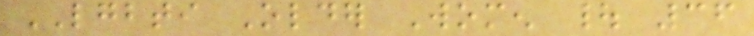LGBTI Older Women | 36
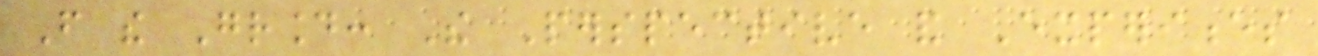From the Ground: The Perspective and Experiences
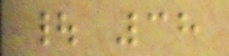| 38
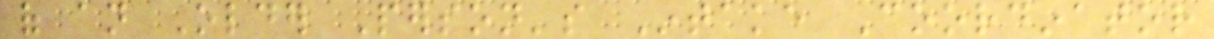of an Older Person's Intake Coordinator
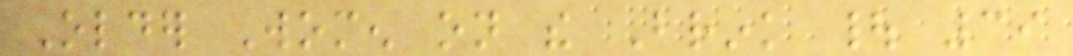Older Women on the Brink | 39
